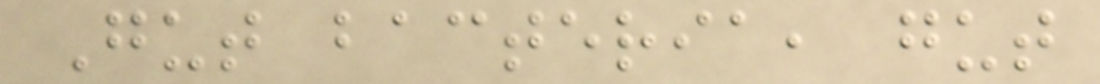Gut bacteria, gut
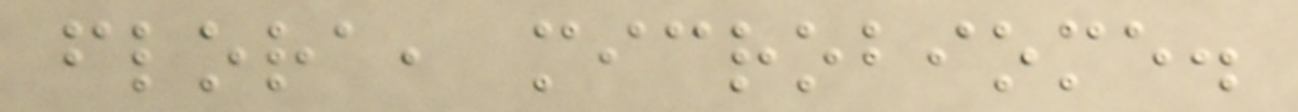flora, microbiome.
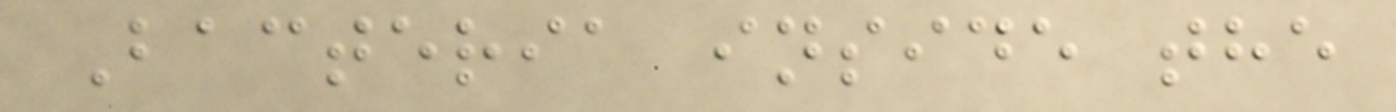Bacteria inside the
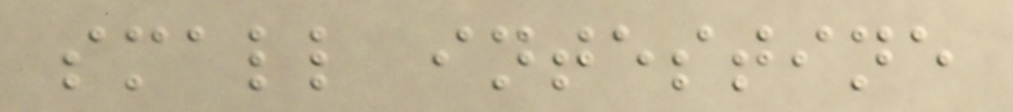small intestine
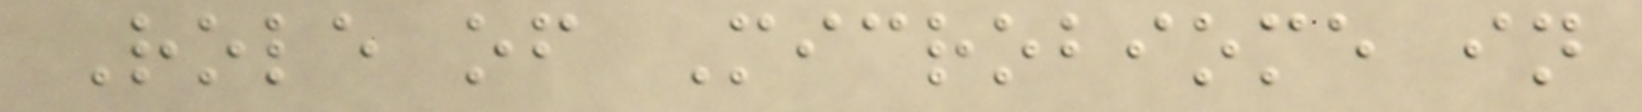Role of Microbiome in
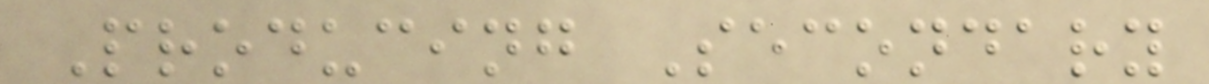Producing Secondary
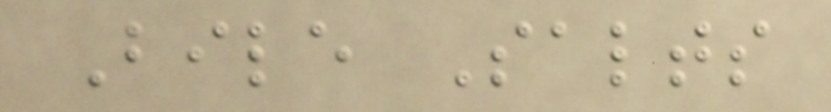Bile Salts
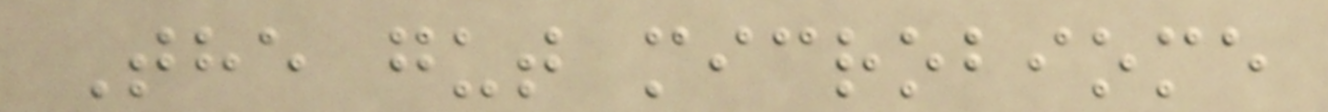The gut microbiome
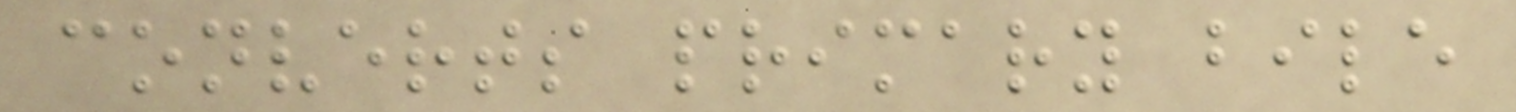converts primary bile
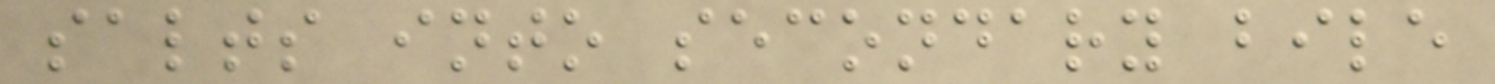salts into secondary bile
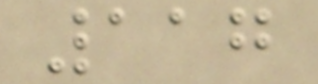117
